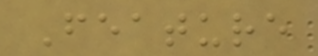Feature
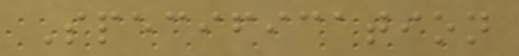Specification
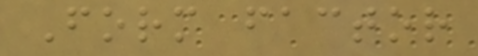Form factor
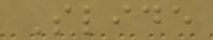Slide
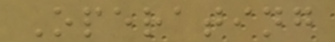Operating
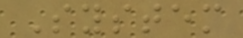System
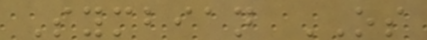Symbian OS
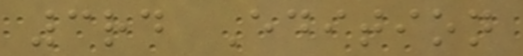3rd Edition
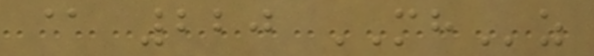@ 220 MHz
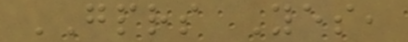GPRS Yes,
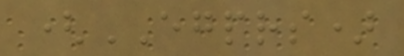(EGPRS)
